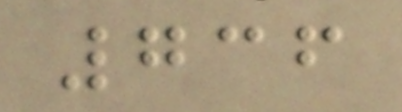736
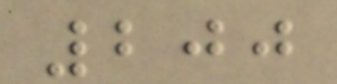200
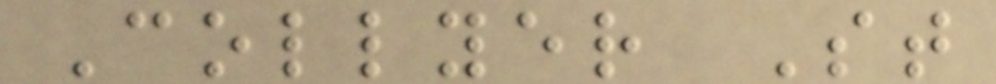Collyer St
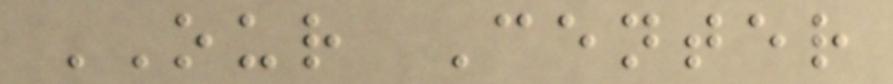OUR Center
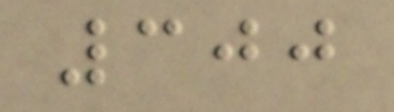300
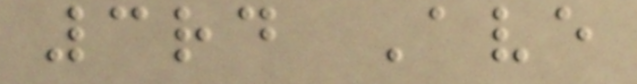3rd Ave
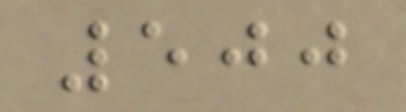500
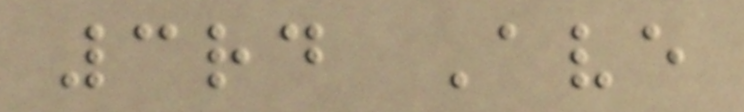3rd Ave
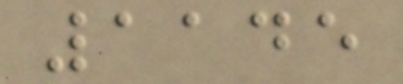1145
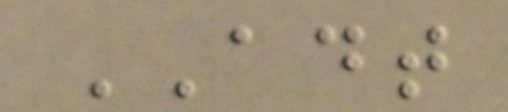ADT
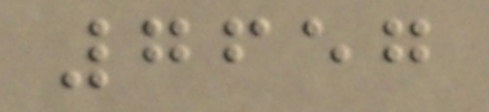7657
